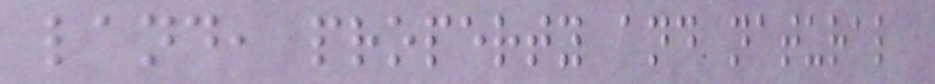land, property and natural
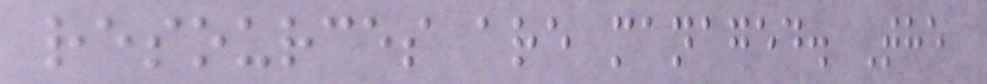resources are managed. The
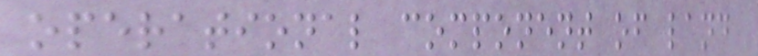operational component of land
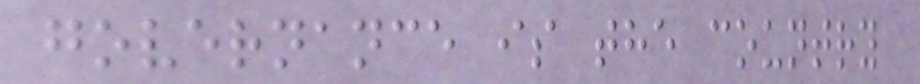governance is the country
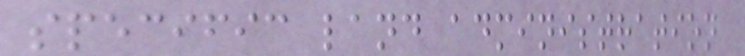specific land administration
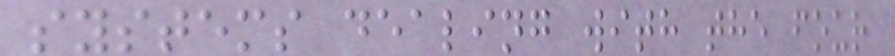systems dealing with the four
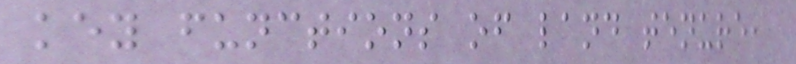key functions of land tenure,
